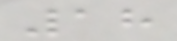18
